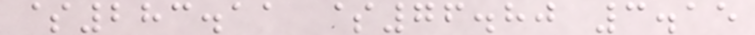$283.11 $76.80 3.15
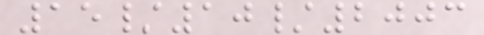15/10/2003
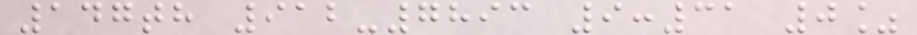147th 912-7893 9:31 0%
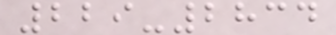229-2834
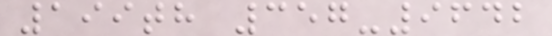199th 357-9642
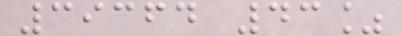39364 43%
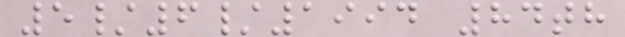5/6/1994 84th
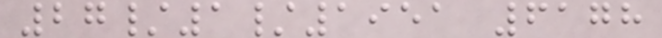27/1/1951 6178
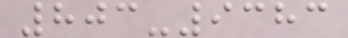803-9383
